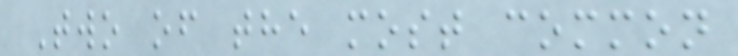Two of the most common
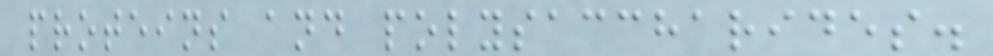proteins and polysaccharides.
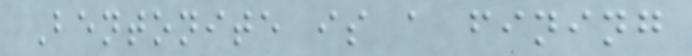Bentonite is a fining
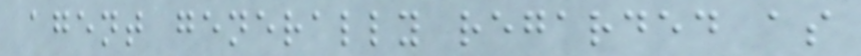agent generally regarded as
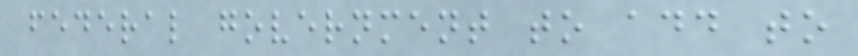federal government to add to
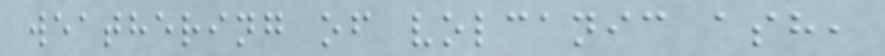weathering of volcanic ash,
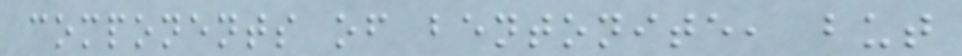components of bentonite, but
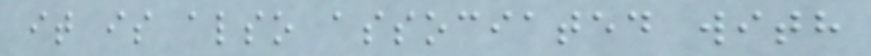it is also associated with
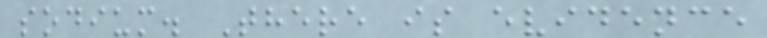sodium. There is evidence
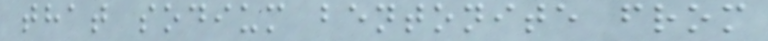that sodium bentonite from
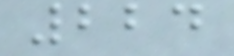224
